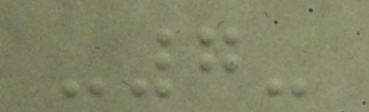-7-
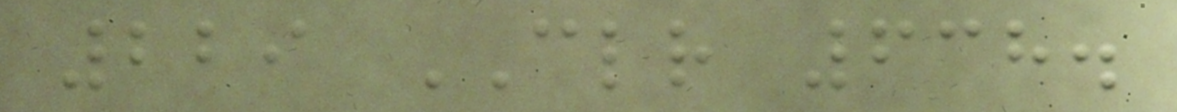229 CLR 638.
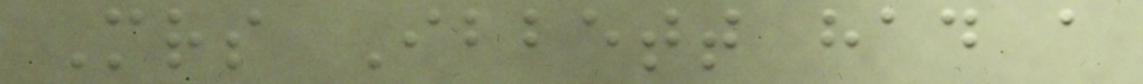Mrs Ibbett had a
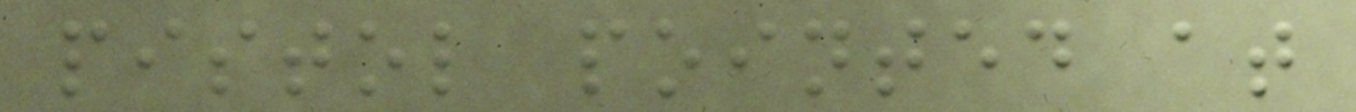pistol pointed at
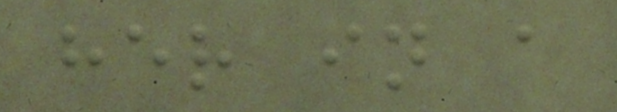her in a
